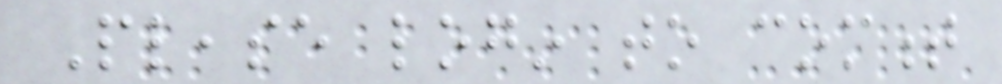Please login to comment
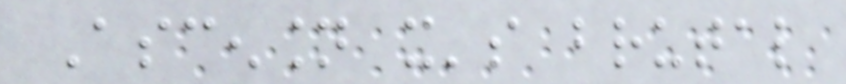Ascension it's brutal
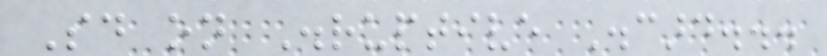Said on Disruptive Discard...
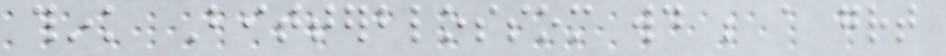think Bitterblossom would be a great
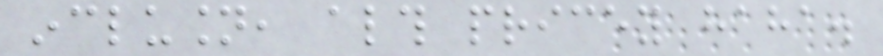inclusion, although pricey haha.
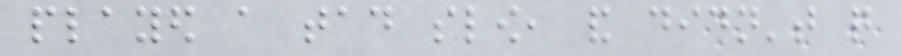played a tad slow, and didn't quite
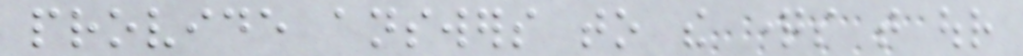provide answers to the questions that our
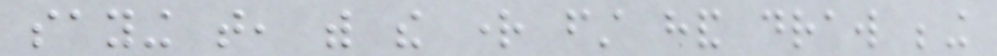saying that, with the right first hand draw being
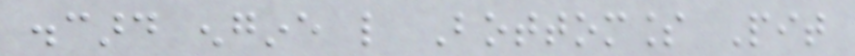discard engine like Bottomless Pit
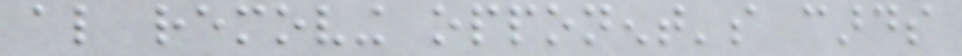also removing opponent's cards
